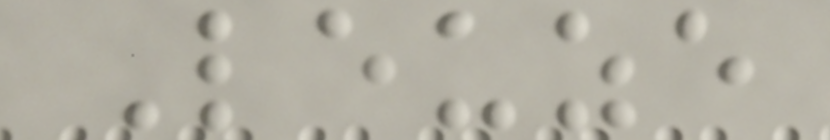Leuze
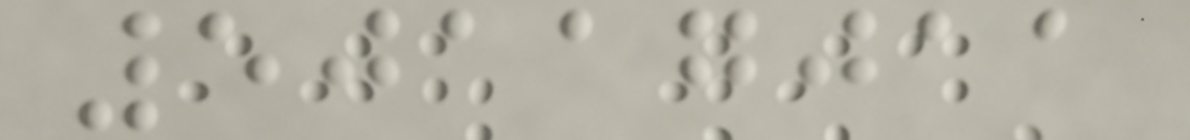50117011
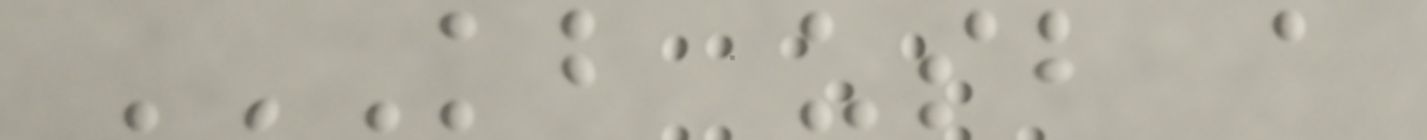KB USB A
